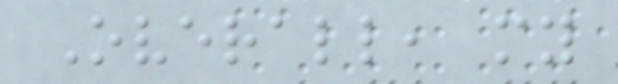Overall, my
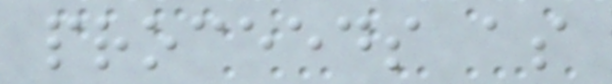proceeds as
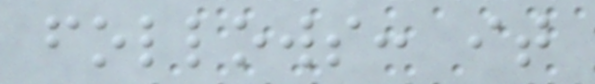follows: it
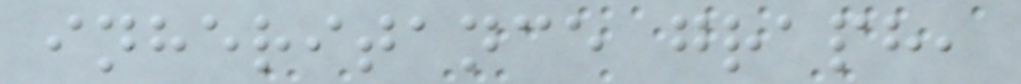inheritance graph,
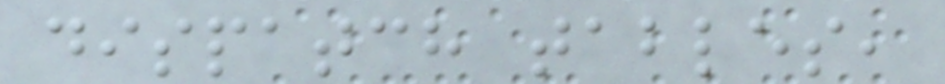dispatch tables,
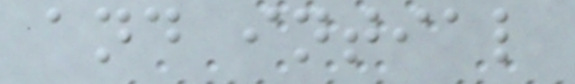and intial
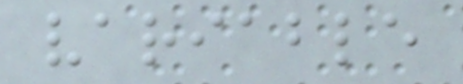variable
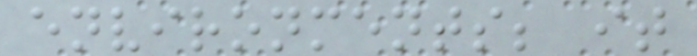environments; it
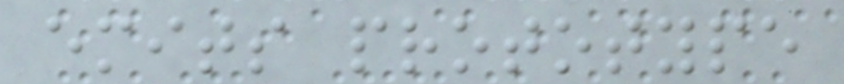emits prototype
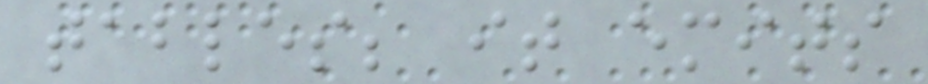tables; it emits
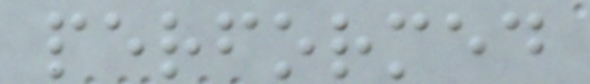performed
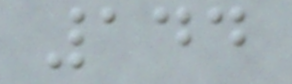144
